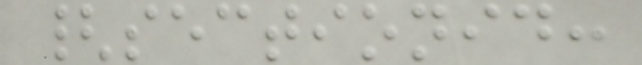{sectionid:
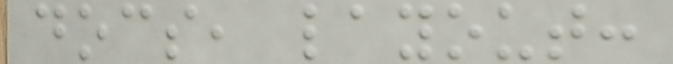docs, layout:
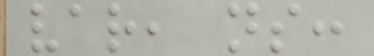var, ns:
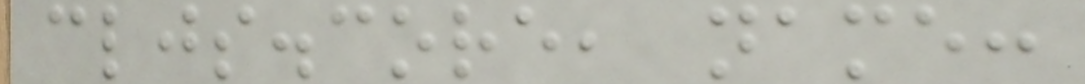cljs.core, name:
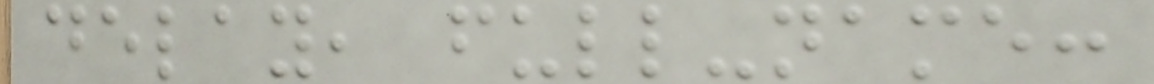delay, full-name:
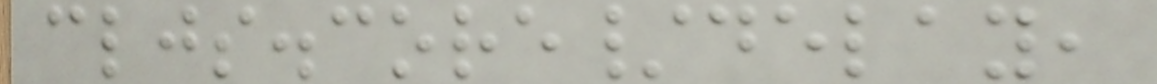cljs.core/delay,
